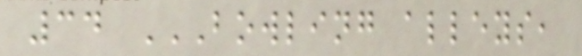34 BOWLING ALLEYS,
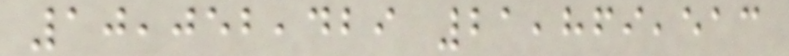10,052,429 21,869,513
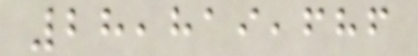28,819,686
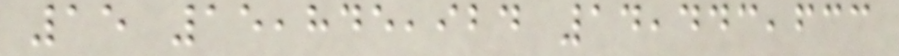15 15,845,924 14,443,633
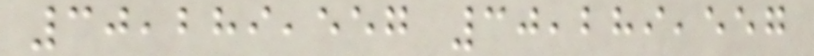30,289,557 30,289,557
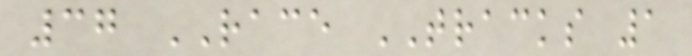37 RACE TRACKS 1
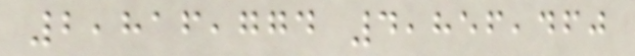2,816,774 4,856,460
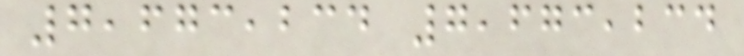7,673,234 7,673,234
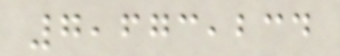7,673,234
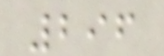296
